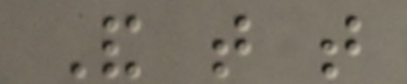And that that
